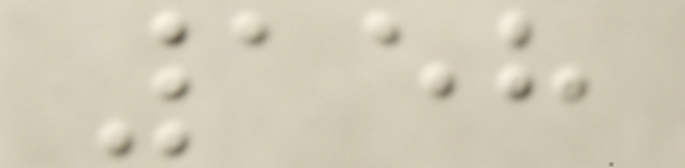158
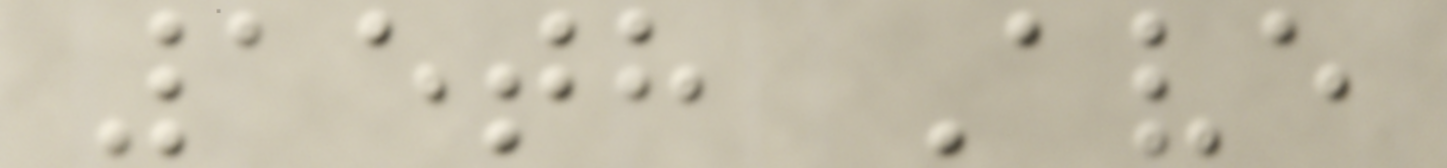15th Ave
